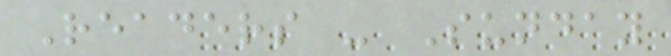Readers - Sunday
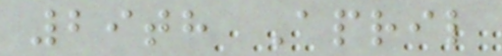29th April
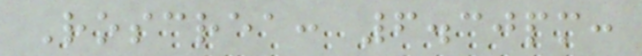Roscrea: 6.30pm:
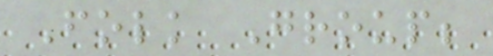Folk Group;
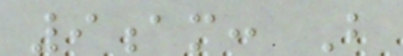9am: B
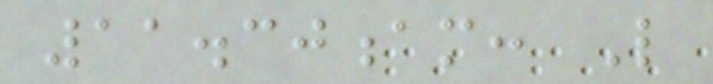11.30am: L
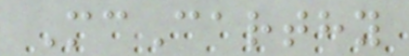McCarthy
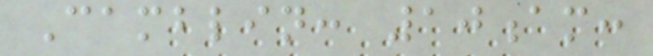Camblin: 10am:
